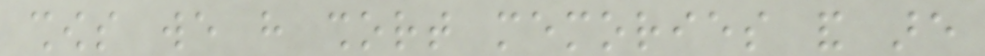shows we have short memories and are
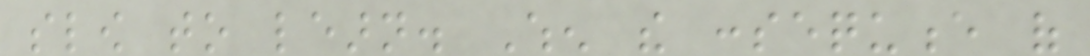slow to learn. When the consequence of
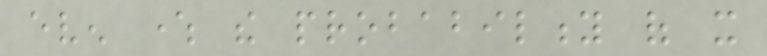even where the probability of it
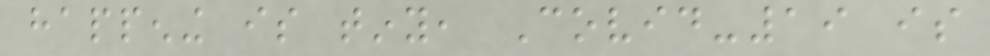happening is tiny, Covid-19 is
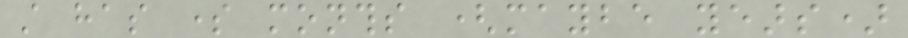still has some months (maybe years)
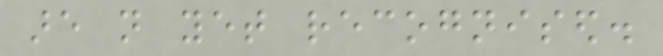are not yet recognised.
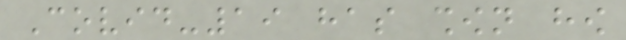Covid-19 has shown how
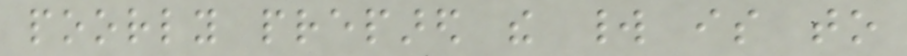poorly prepared the world is to
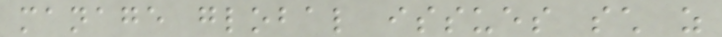manage global issues such as
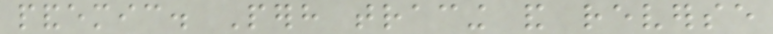pandemic. Perhaps tracing and reverse
